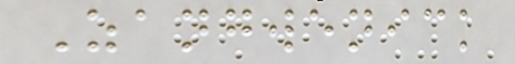Zangwenick
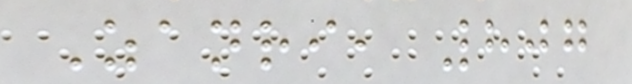Zanri, 807
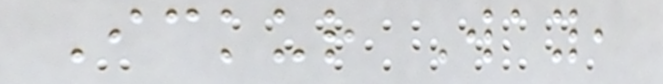Ickur Way,
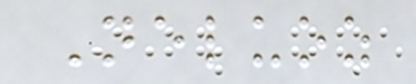Neluoz
